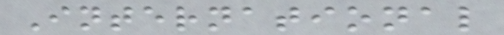International
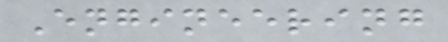Engineering
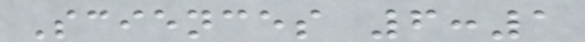Sciences 6:1
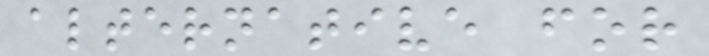alternative for
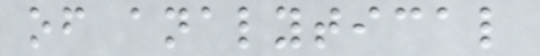of analytical
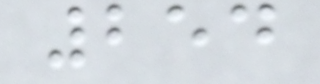254
